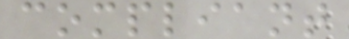compliant
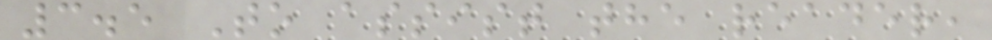3.5 To assist the reader,
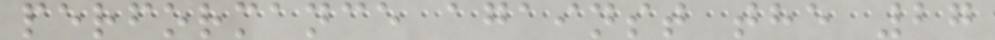performance against the 27
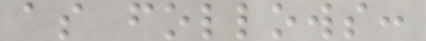as follows:
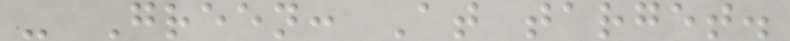- Green: At target.
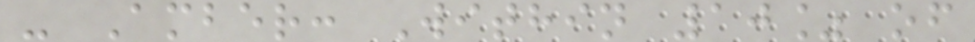- Amber: Within 10% of
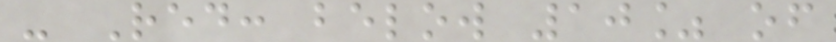- Red: below 10% of
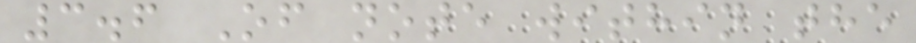3.6 Of note within the
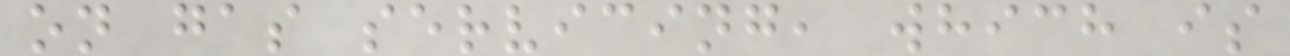on gas servicing, which is
